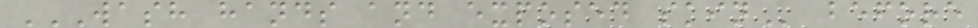WASH HANDS AND EXPOSED SKIN before
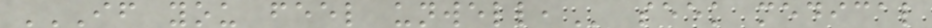IF YOU FEEL UNWELL, seek medical
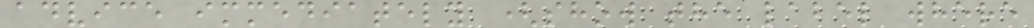advice immediately (show the label where
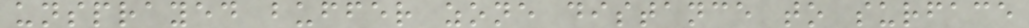unsprayed buffer zone distance to surface
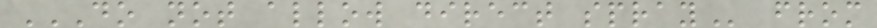DO NOT ALLOW DIRECT SPRAY from
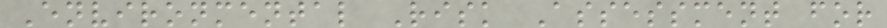Environmental Risk Assessment for
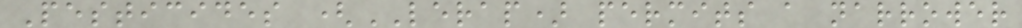Pesticides (LERAP) permits a narrower
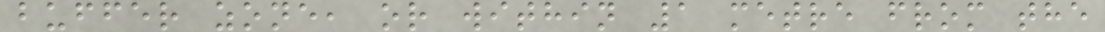buffer zone, or within 1 metre from the
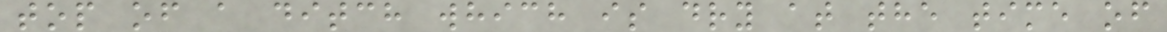top of a ditch which is dry at the time of
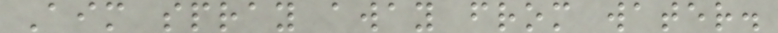Aim spray away from water.
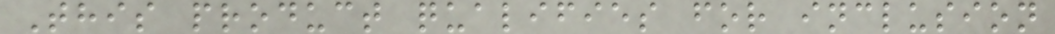This product qualifies for inclusion
